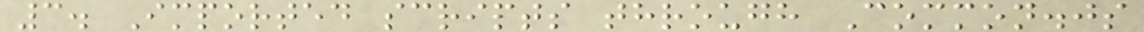3. Imported scripts through Common.js
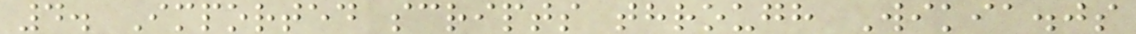4. Imported scripts through Wikia.js
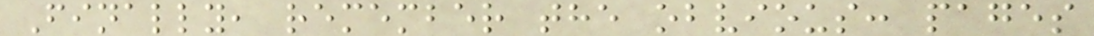Finally, remember the obvious: pages
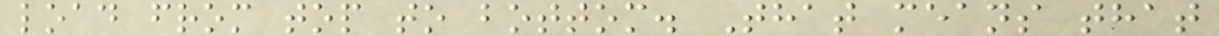load from top to bottom. That means that
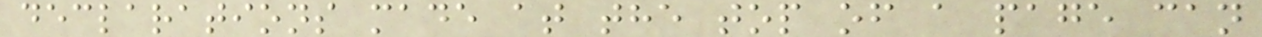declarations made at the top of a page can
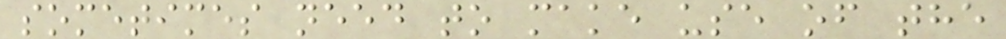sometimes need to make use of the
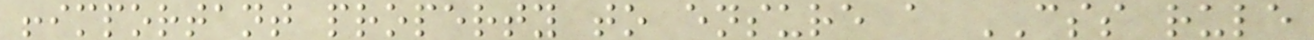!important property to ensure a CSS rule
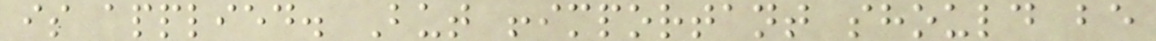is applied. But !important should be
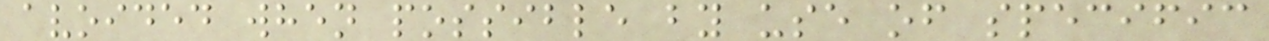avoided when possible by use of specific
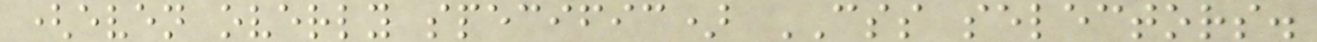(even overly specific) CSS selectors.
